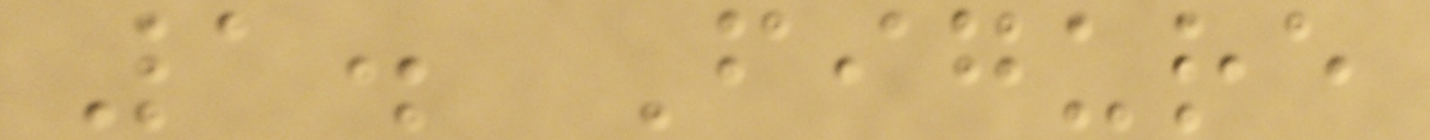1. Figure
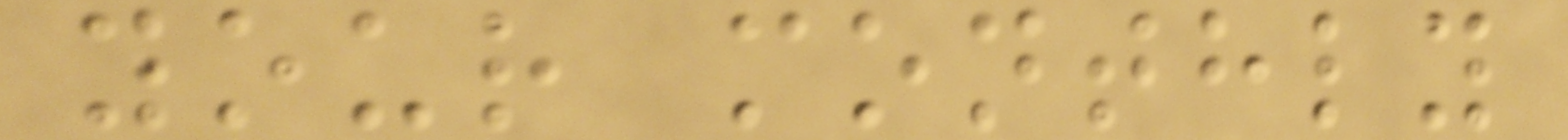your monthly
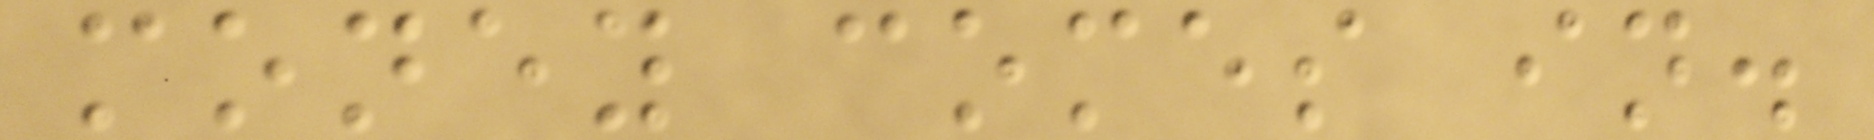money comes in.
